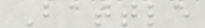Battle
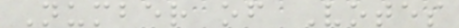Number of Votes
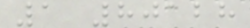1 80128
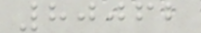80062
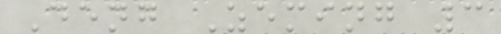Deng Zeming 3
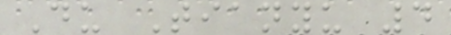Du Tianyu 4
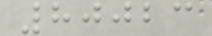80023
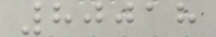80018
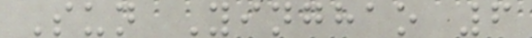Sun Yinghao 6
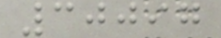30097
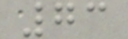73
